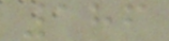186
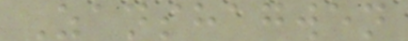Zanshagwen
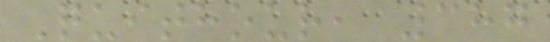Quithour, 387
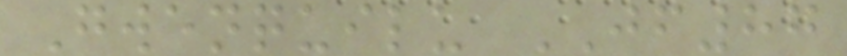Gwenquilu JF87
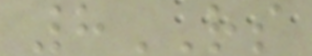8RS
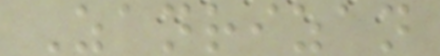Zanrizan
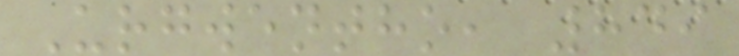Urgwentho, 849
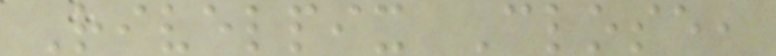Rivelpix Close,
